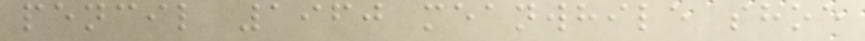pencil 1960 meanwhile shoe
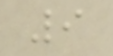9
